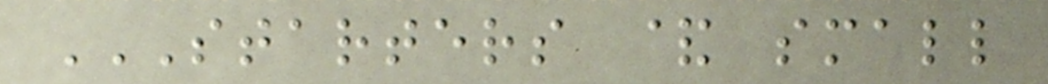STARTERS & SMALL
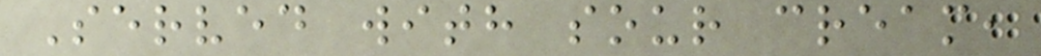Served with sour cream,
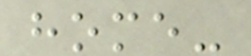home-
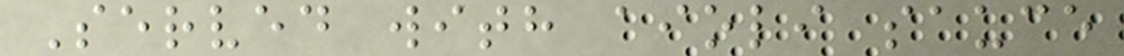Served with aioli sauce
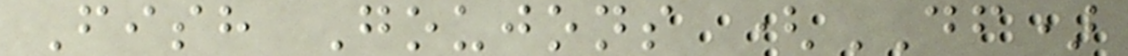Fish Goujons (DF)
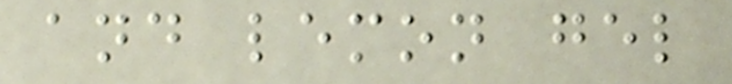and lemon gel
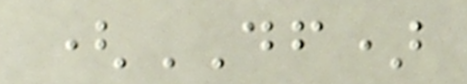(DF)
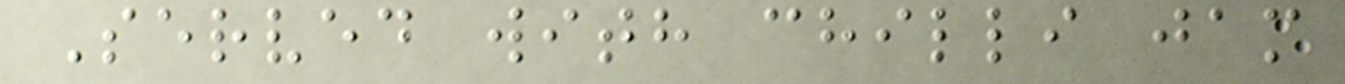Served with chilli jam
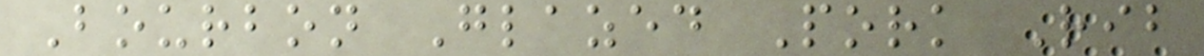Bourbon Glazed Pork Rib
